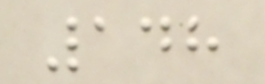148
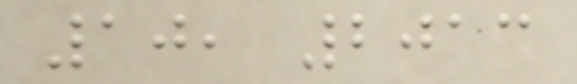10, 2013
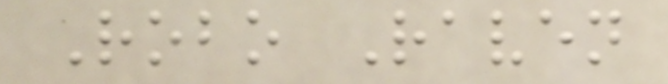Robo Raven
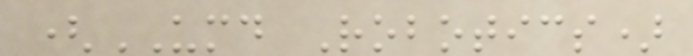(UMD Robotics)
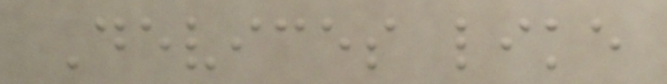Devices like
